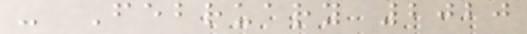- February 2020
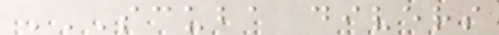SCUBA DIVERS
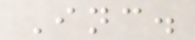Inc.
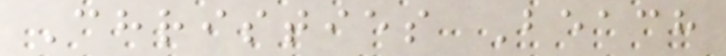Christies Beach
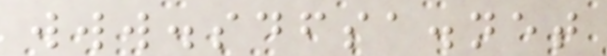www.sdfsa.net
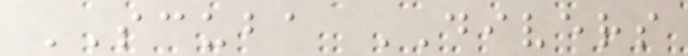SCUBA DIVERS
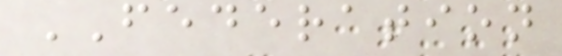FEDERATION
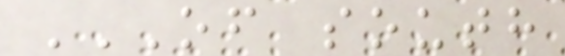OF SOUTH
